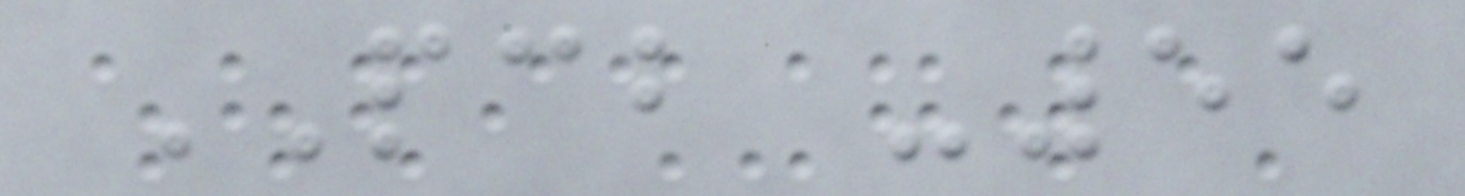PCB -55
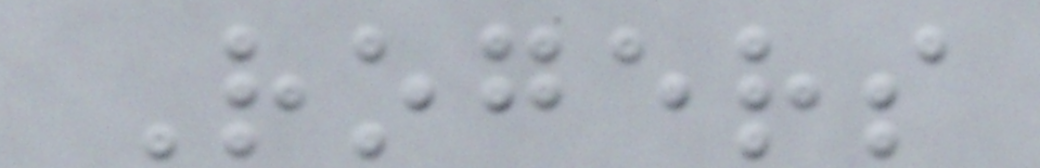Rogers
